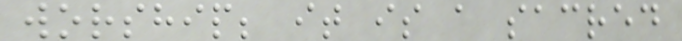worship; it is a sacred
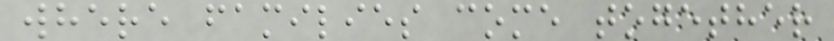where families come together
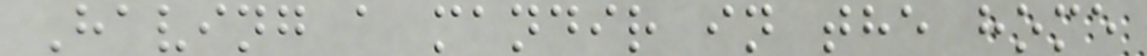Having a mandir in the home
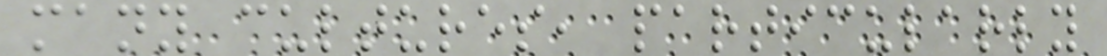many cultures, particularly
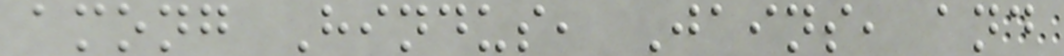among Hindus, Jains, and
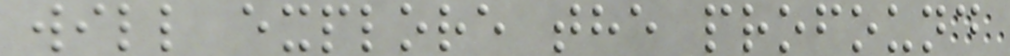will explore the profound
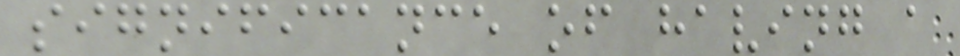significance of having a
